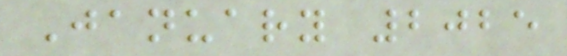January 2025
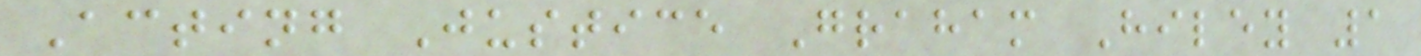Acting Justice Graham Hiley 1
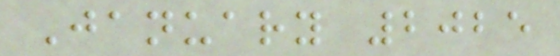January 2025
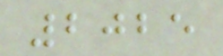2025
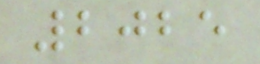2025
